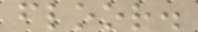floor.
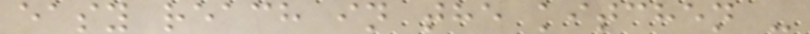easy reach in the kitchen -
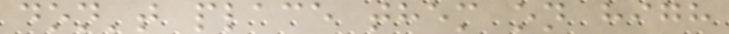don't place them on high
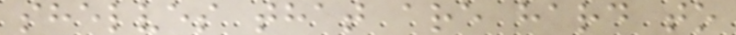shelves that are hard to
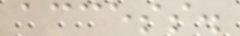access.
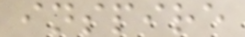inspire
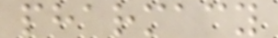pharmacy
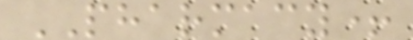PHARMACY+
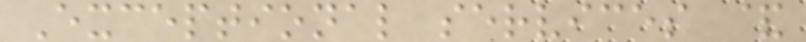Exceptional services &
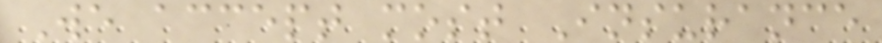We accept most Insurance
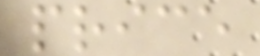price
